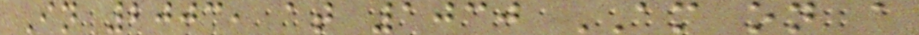In 2003, at 1030 AM on a
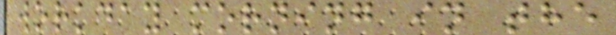workday morning in the
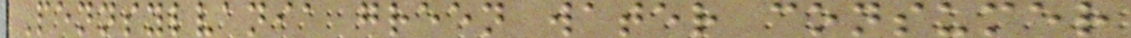Pennsylvania green water consumer
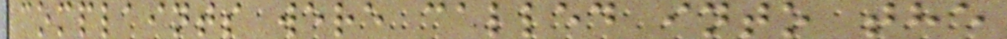complaints were called into the
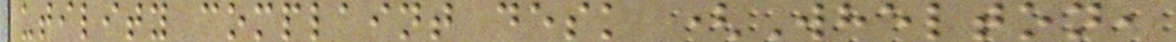utility complaint desk (Whelton,
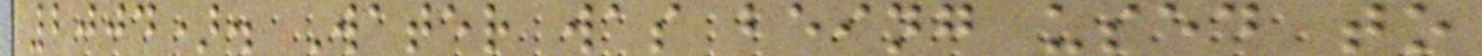2004). Water was being used to
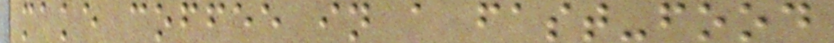make coffee in a fast-food
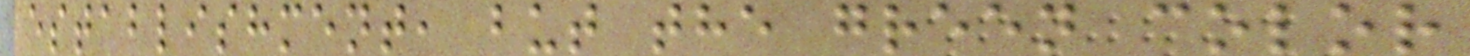establishment, but the green color
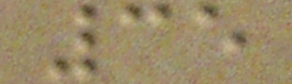35
